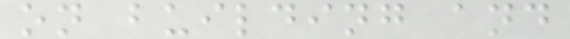on building and
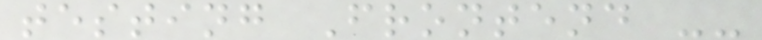testing Frontend --
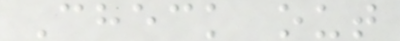Check out
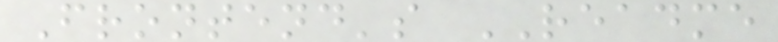Frontend's README
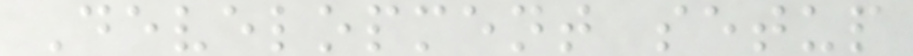Development setup
